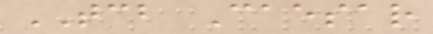TCB Caesar
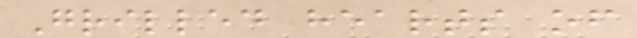Grilled hearts of
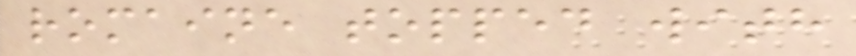romaine topped with
